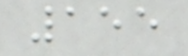155
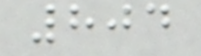804
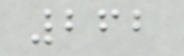262
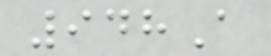948A
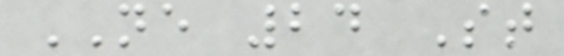NE 24 St
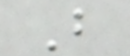B
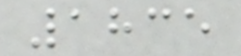1835
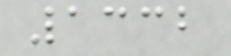1332
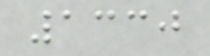1330
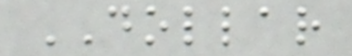DOLLAR
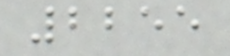2255
